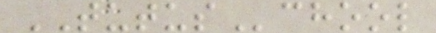TUTUSchool
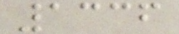1336
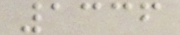1336
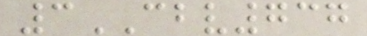3CBV737
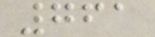761
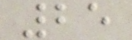25
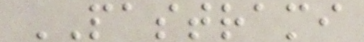PASTRAMI
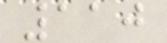110
